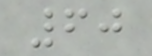60
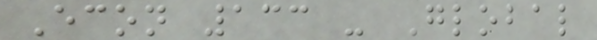Econ 133 - Global
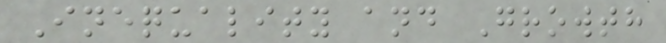Inequality and Growth
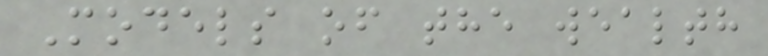Models of the wealth
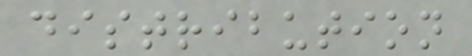distribution
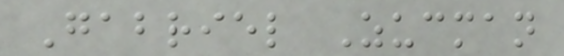Gabriel Zucman
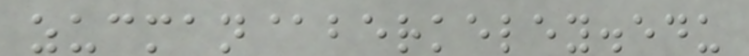zucman@berkeley.edu
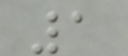1
